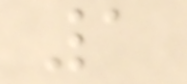1
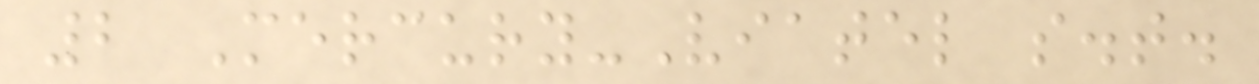2 Mercury-Viatel s.t.
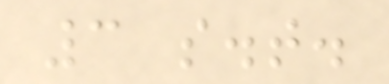3 s.t.
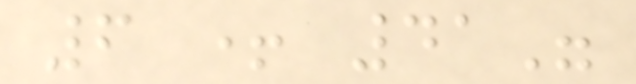6 + 41"
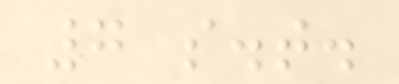7 s.t.
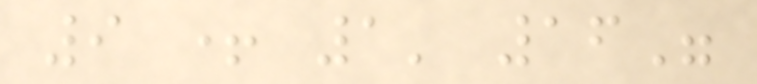9 + 1' 16"
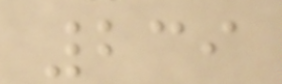239
